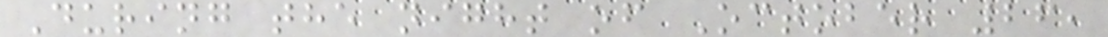During the night of October 26,
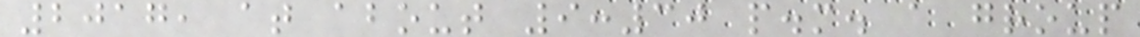2017, at about 9:30 p.m. a group
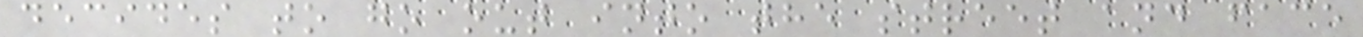decides to go out into the street and face
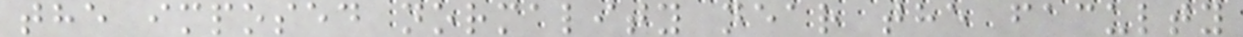the imposed normality near the faculty
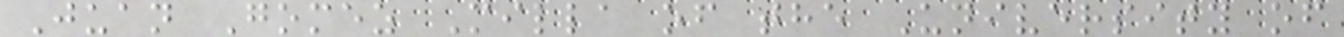Juan Gomez Milla of the University of
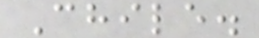Chile.
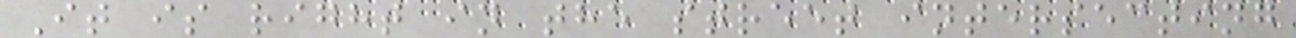It is right in the street intersecting
